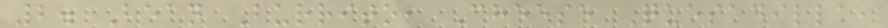2. Bean Burrito, Cheese Quesadilla,
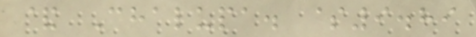& Chalupa. $9.89
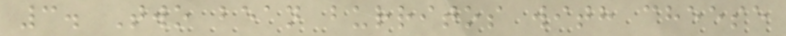3. Two bean burritos with cheese
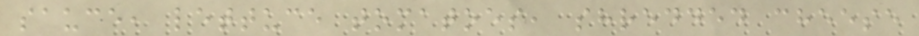sauce, lettuce tomatoes, shredded cheese
